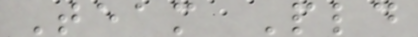Team Pld
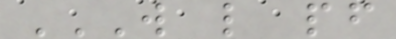W L PF
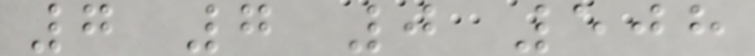7 7 0 508
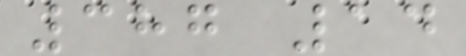387 14
